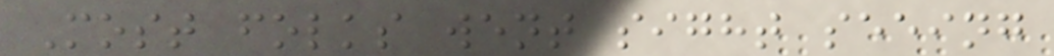Most folks went sight seeing
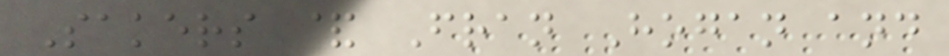Sakers & Fran Hogan and
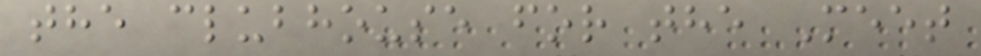the clubhouse for the Meet
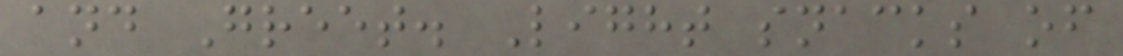and Greet. Light snacks of
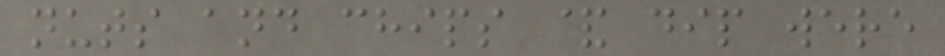nuts and chips & dip were
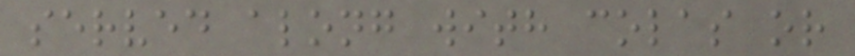served along with colas or
